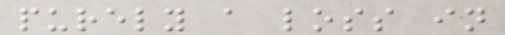purely a loss in
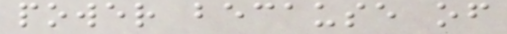power because of
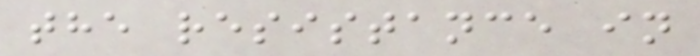the resistance in
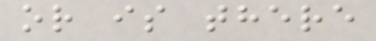or is there
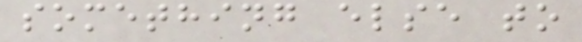something else to
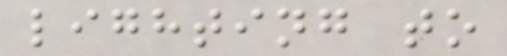lighting to
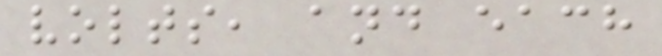volts, and each
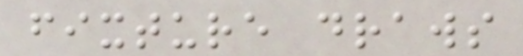fixture draws
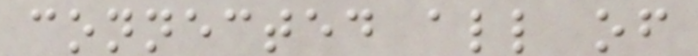connected all of
